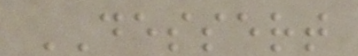DESSERT
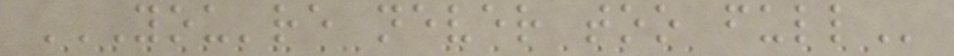YOU'RE NEVER TOO FULL
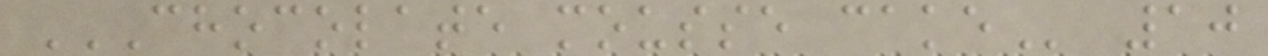CHOCOLATE MOUSSE CAKE 10
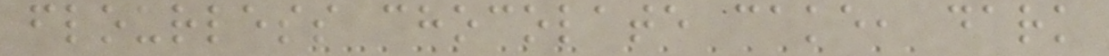flourless chocolate cake, dark
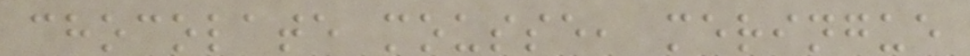chocolate mousse, meringue
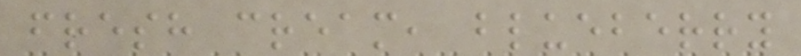fresh cream, blueberry
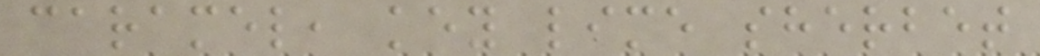caramel, key lime sherbet
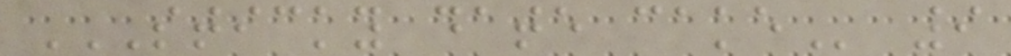STICKY DATE CAKE 9
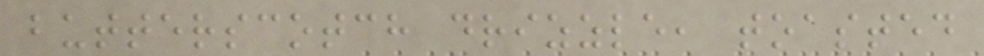butterscotch drizzle, toasted
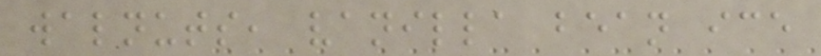walnuts, vanilla bean ice
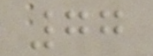77
